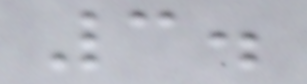3.
